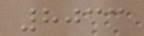8033
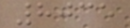8035
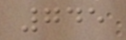745
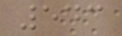543
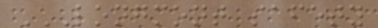LONGMONT SAFETY
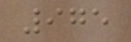975
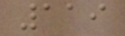119
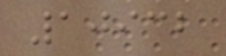10932
